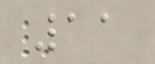11
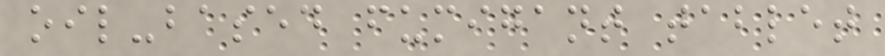oil-based fumigant tablet
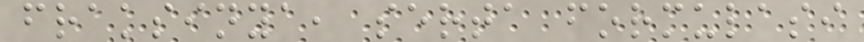fraksinya, serta formulasi
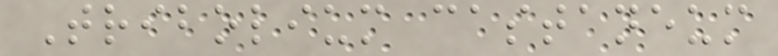Tribolium castaneum
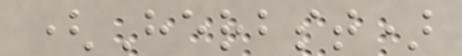(Herbst)
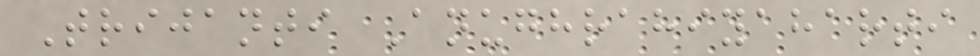Trijanti Anughrahiyaharti
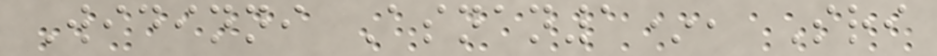Widinni Asnan1*, Sri
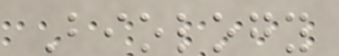Biology
